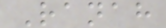Ranah
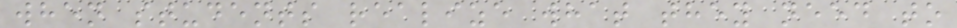when students realize what they need to
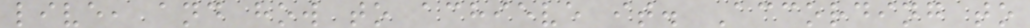live, and how to achieve it. According to
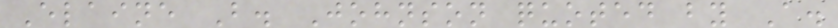Elaine B. Johnson quoted by A.
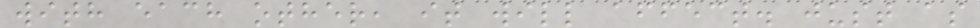with each other, it will affect. just as
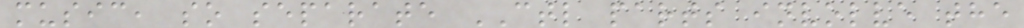music, so separate CTL parts involve the
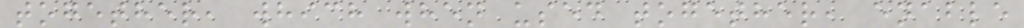together, which when used together, enable
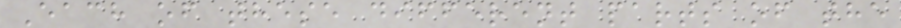Each of these different parts of the
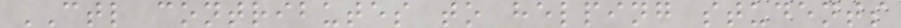CTL contributes to helping students
